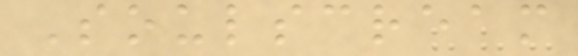Soulscream
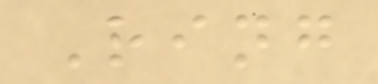Ring
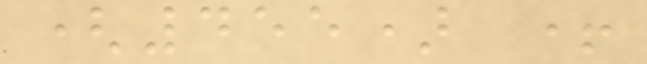(455) +
